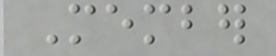Member
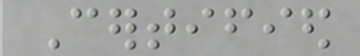Certified
